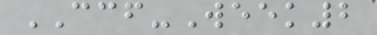CCF-Week2
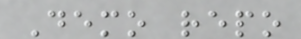Demo repo
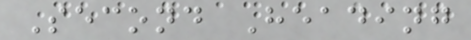Second Heading
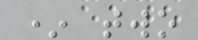* two
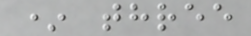* three
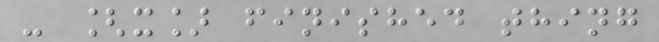- [x] finished thing
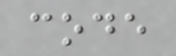code
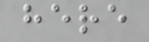here
